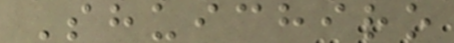Shuichiro
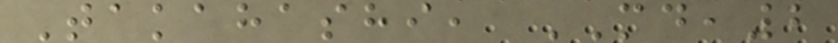Takahashi, MD,2
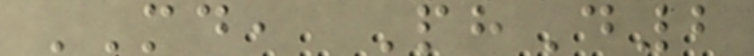MD, PhD2
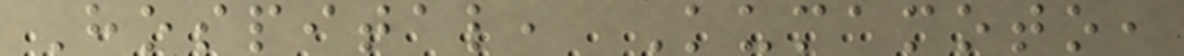Hospital, Kumamoto,
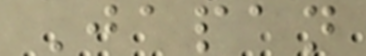Japan
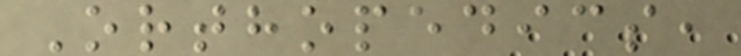Orthopedics,
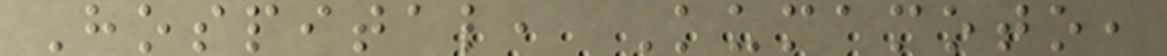Hospital, Kumamoto,
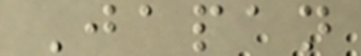Japan
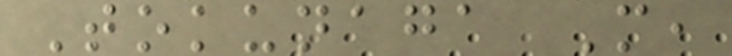Tokunaga M,
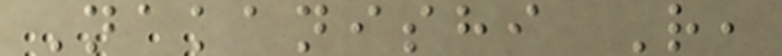Nakanishi R,
